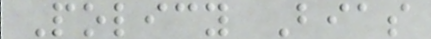Policy Bias
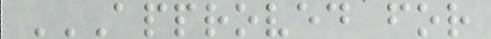APPROVED FOR
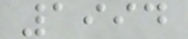1994
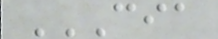CIA
